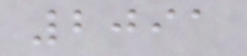2091
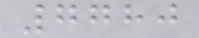7780
